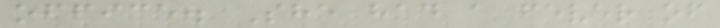office. She had a fever of
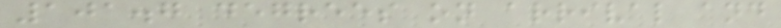101.7 degrees on arrival and
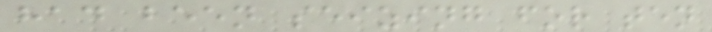had been seizing for ten
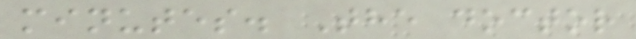minutes. The doctor
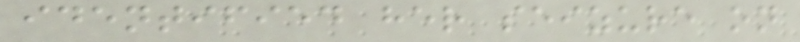identified her seizure on
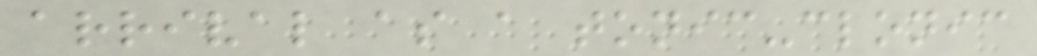arrival as a tonic-clonic
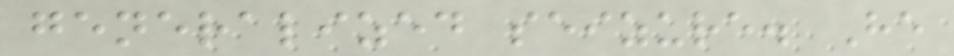generalized seizure. He
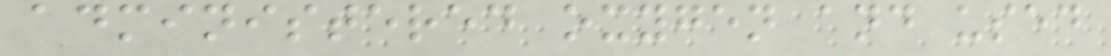administered oxygen and used
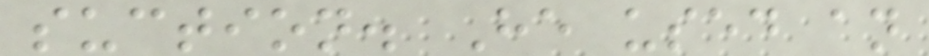suction. He used an
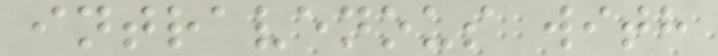intravenous with
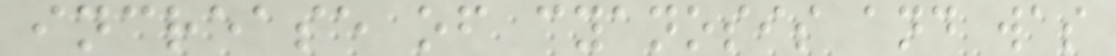increase of cyanosis and was
